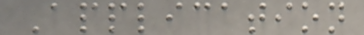Application
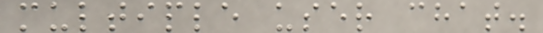multiple user chat.
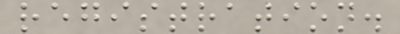registration.
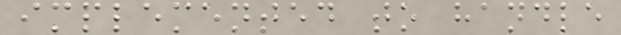implemented to handle
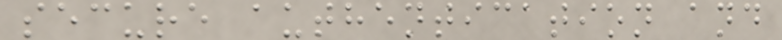secure authentication and
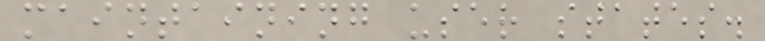maintaining user states.
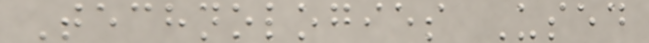Technologies Used
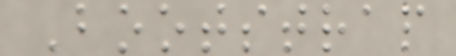Bootstrap
